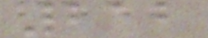212
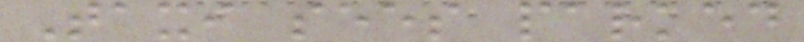Taxi sees parked
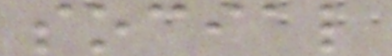social
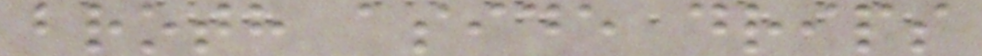broth aside drips
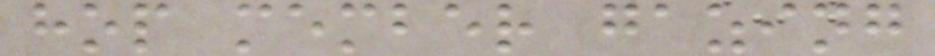hop member gazing
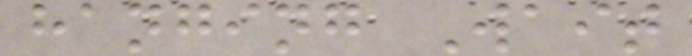hanging Wait
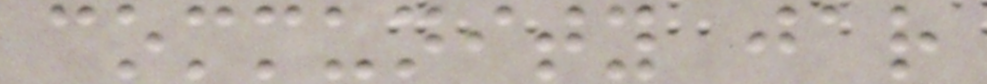community jar
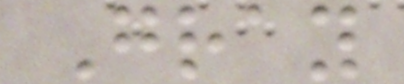Gray
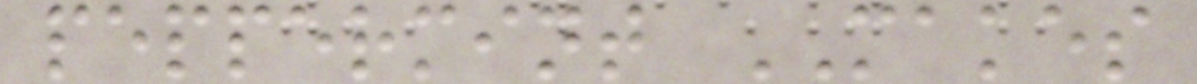peppermint MAKES
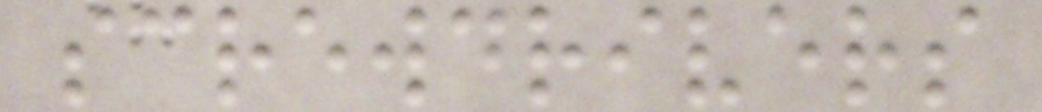screwdrivers
